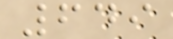649
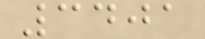3401
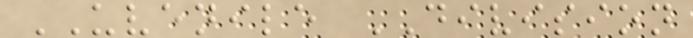UVENILE DIVISION
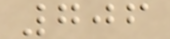706
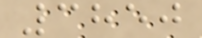3850
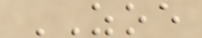ZOE
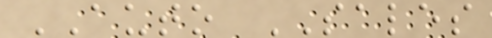AUTO SALES
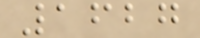1627
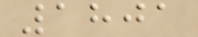1801
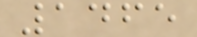1465
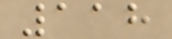118
